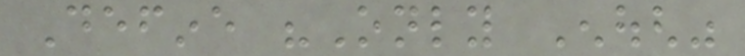Define "Only Enough"
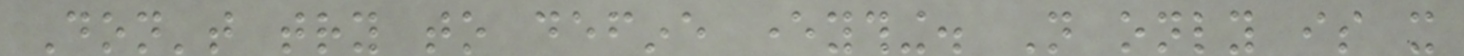Don't try to define everything. Not only is it
